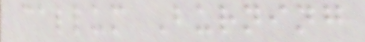callum Burning
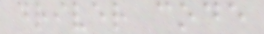driver code
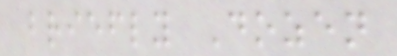briefly Dozen
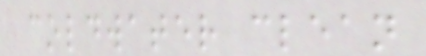coldwater clean
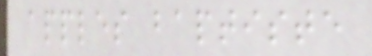apples baptiste
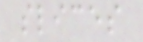slices
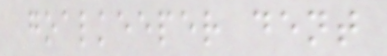goalkeeper dent
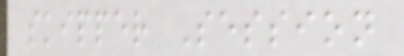skipper Session
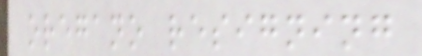oregano resigning
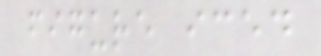figure iced
